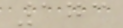173
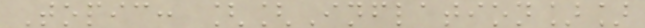Topic: [[Inflation]]
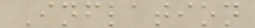Inflation
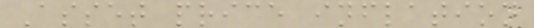Asset price inflation
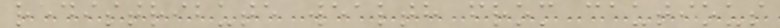redistribute wealth from cautious
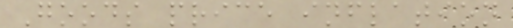Goods price inflation
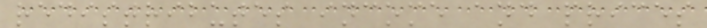redistributes income and prices
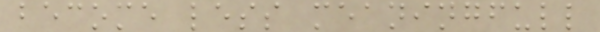become less meaningfull
